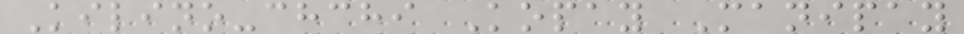Kilino-chchi Kopay Manipay
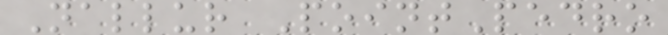Nallur PointPedro
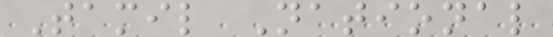Tamil National
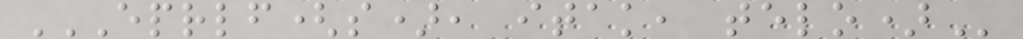EPRLF(S), ITAK, TELO)
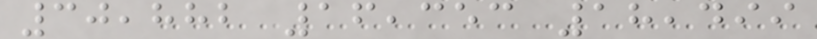30,882 16,353 18,499
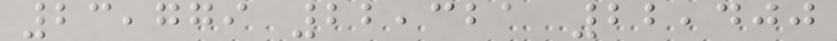23,779 22,321 22,400
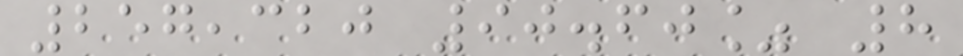257,320 90.60% 8
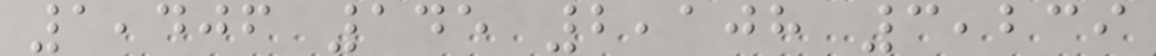1,406 145 2,108 3,239
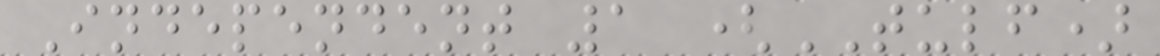Independent 1 (TULF)
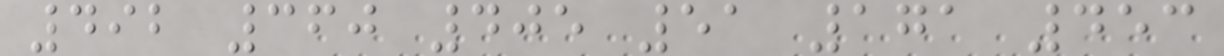492 360 405 51 171 453
